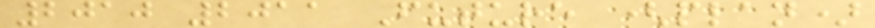2010 2011 Future (plan)
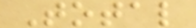Total
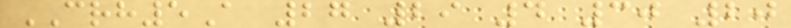CRH5A 27 29 4 30 20
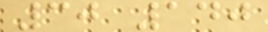30 140
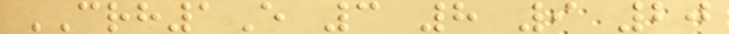CRH1E 3 8 9 20
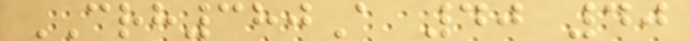CRH380A 40 40
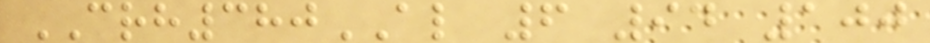CRH380AL 6 94 100
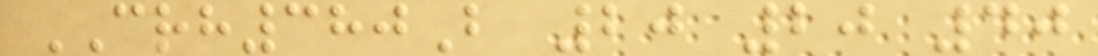CRH380B 20 20 40
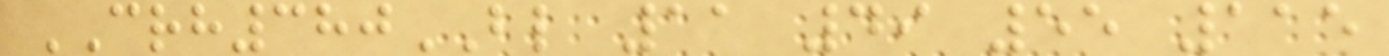CRH380BL 11 49 55 115
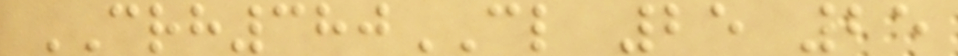CRH380CL 25 25
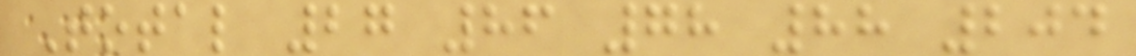Total 27 86 78 88 204
